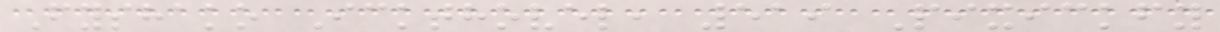Fyshako Ickthovel, 519 Pixickfy
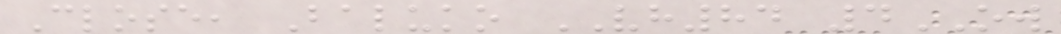Close, Baluko VH84 4OW
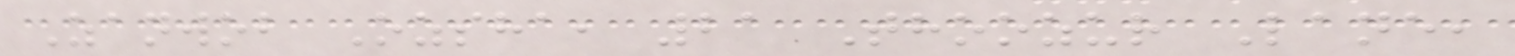Zanwob Ozsha, 21 Thoozur Lane,
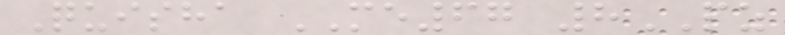Quisha ME67 8PZ
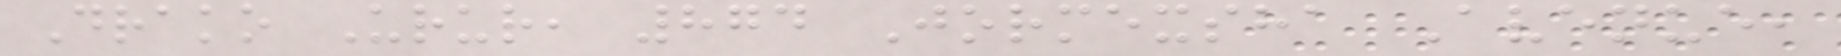Drako Urur, 874 Jormexsha Avenue,
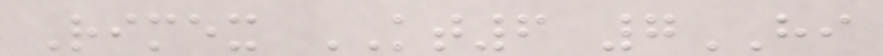Rimex KT6 7HI
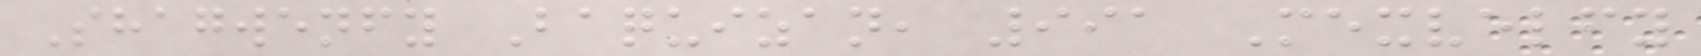Shagwenfy Baquizan, 991 Mexvelfy
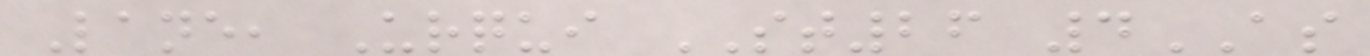Lane, Urqui ST26 4AS
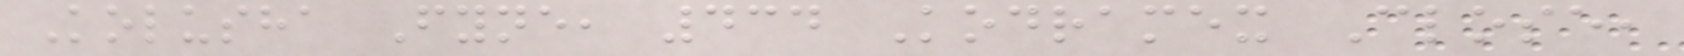Kolusha Fyne, 434 Kodramex Close,
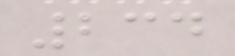234
